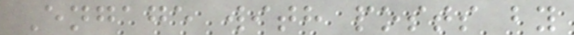Engage with posts by
